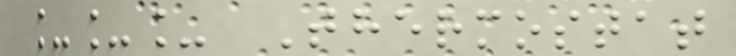___ Thermostat
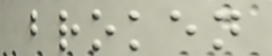broken
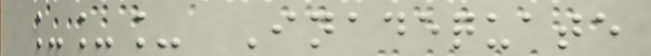___ Inadequate
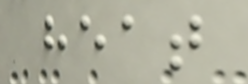heat
